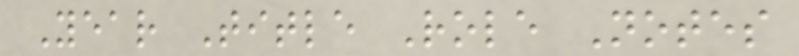Year Title Role Notes
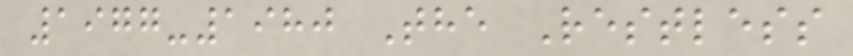1977-1980 The Restless
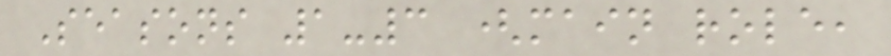Seasons 1-3 (main role,
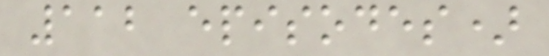112 episodes)
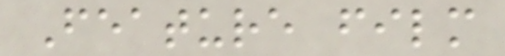Feature film
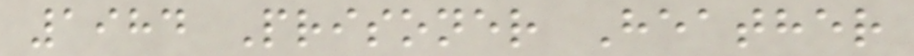1984 Prisoner Heather
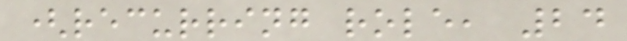(recurring role, 24
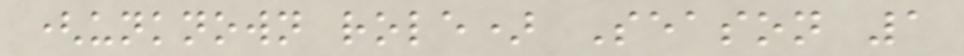(unknown role) Season 1
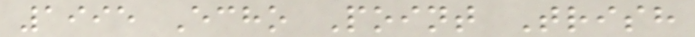1995 Echo Point Trish
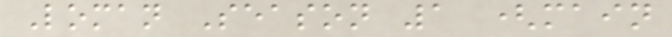Loman Season 1 (main
